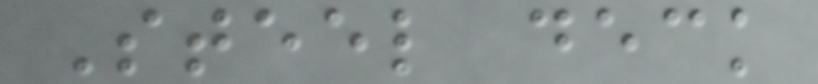Steel deck
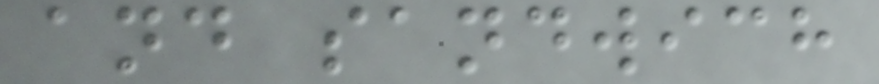and sandwich
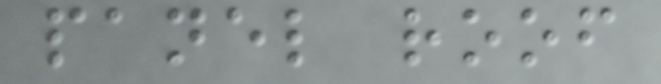panel roof
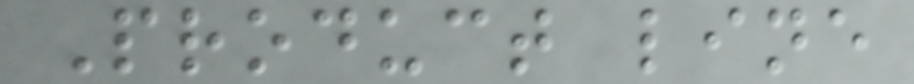Product line
